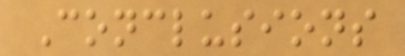Conclusions
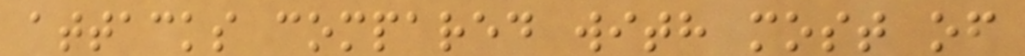attacks compared with most of
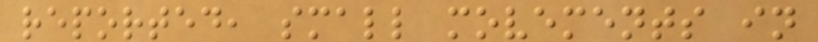reported, small movements in
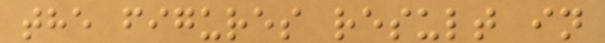the figures result in
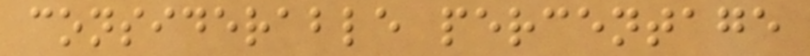considerable percentage
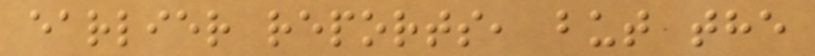earlier reports, but the
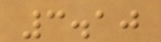3.10
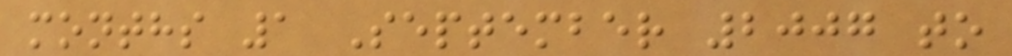months 1 September 2007 to
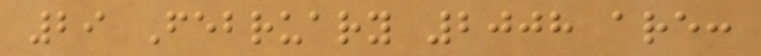29 February 2008 are:
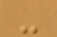-
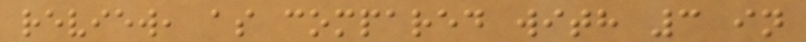review, as compared with 3 in
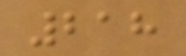218
